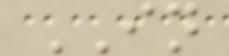IN
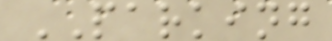PARKING
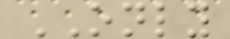ONLY
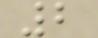2
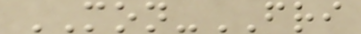MON-FRI
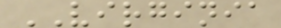VIRGINIA
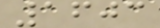1603
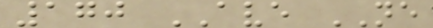170 AVE NE
